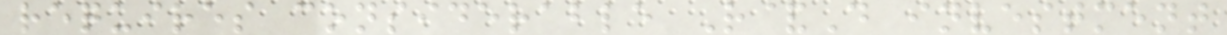requires considerable R&D investment
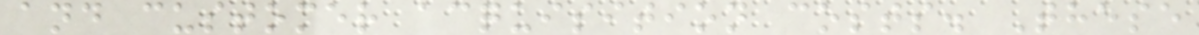and customer acquisition costs. These
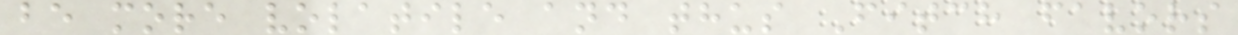be more volatile and thus Fitch favors
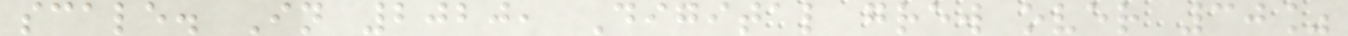scale. In 2020, Digital grew over 30%
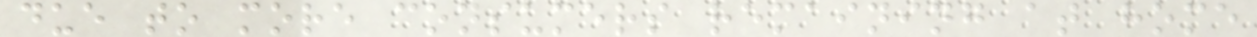due to more consumers remaining at home
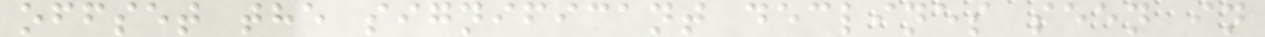offset the significant declines seen in
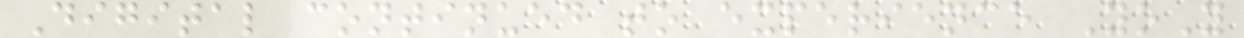Digital continued to experience YoY
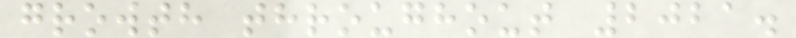growth throughout 2021.
